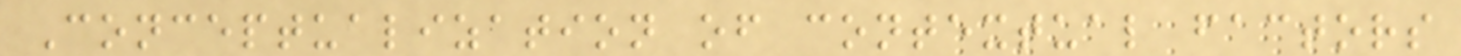Conceptualization of contextual factors
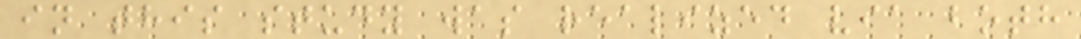in this study was realized via both
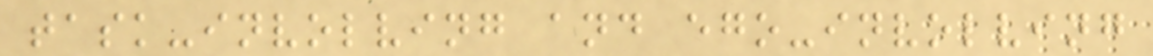task-involving and ego-involving
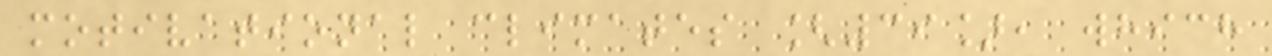motivational climates [39], which
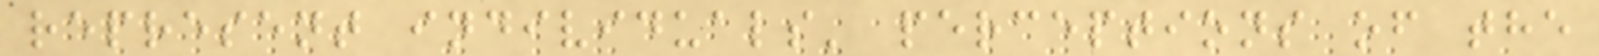represent individuals' perceptions of the
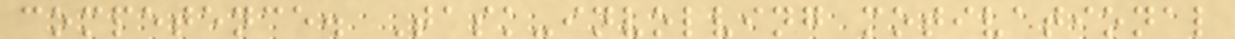competence. Task-involving motivational
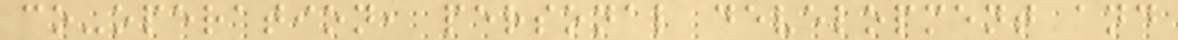co-operation, personal development and
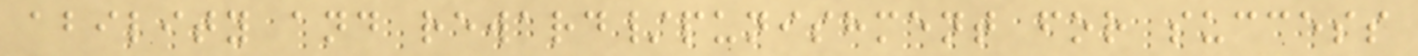ability and reward/punishment for success
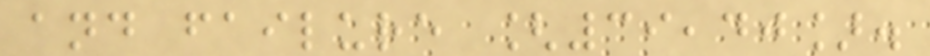and failure [39,40].
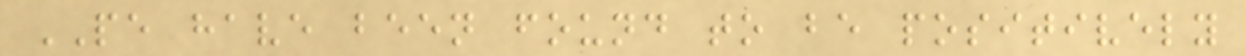PE have been found to be positively
